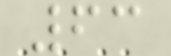63
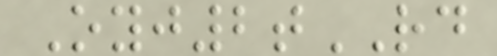Oyj2tRD
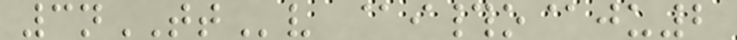3nTTv @i#o@ju2
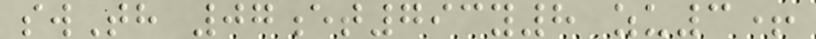swTh 07et793y8 zu3+
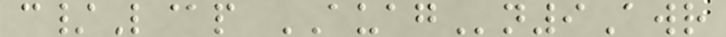c/L@p AUAGn9Awr
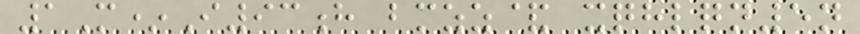1M*I93h bmzz& xqhlqn5n
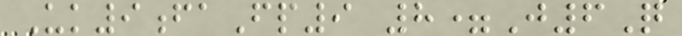Uk9faFp9 8=J6Q
